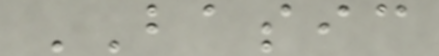BASIC
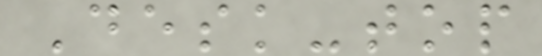Desk-top
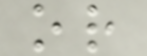or
